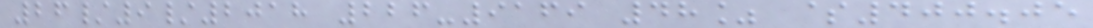26/9/2018 226-9169 48% $400.05
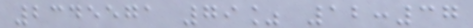2345571 79% 12:37
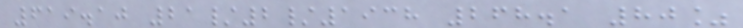619.10 21/2/1938 268.1 80%
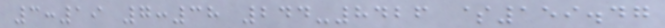3:19 7:38 244-8426 $159.47
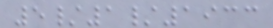5/1/1933
